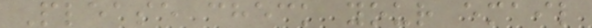Please check your email
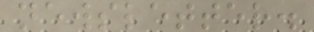newsletter.
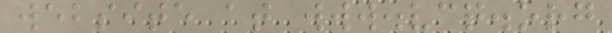website at www.vcq.org
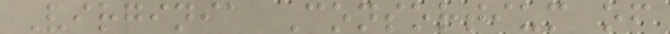Virginia Consortium of
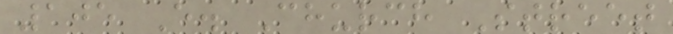105 E. Church Street
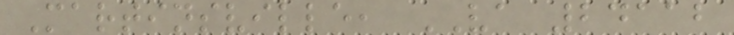Martinsville, VA 24112
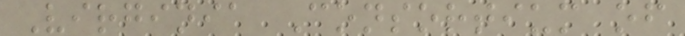Virginia Consortium of
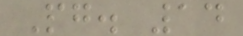Pg. 14
